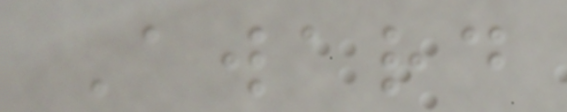Award
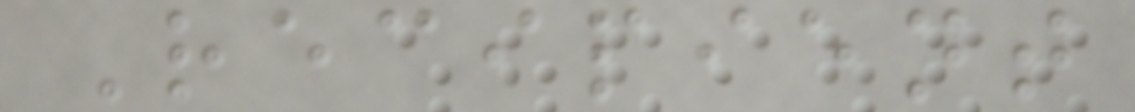Recipient
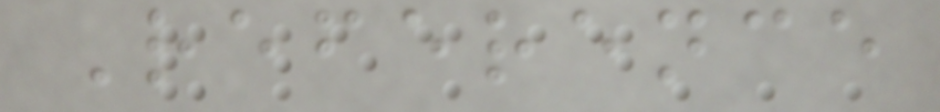Reference
